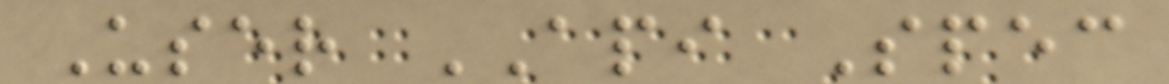User API Spec
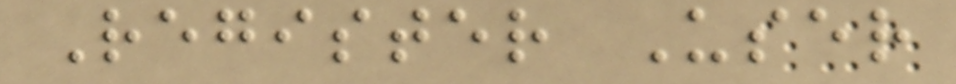Register User
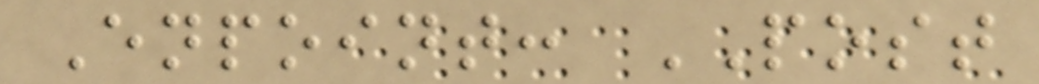Enpoint: POST
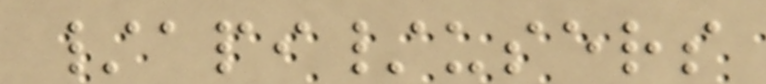/api/users
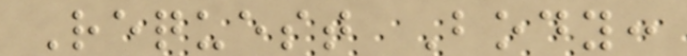Request Body:
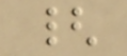{
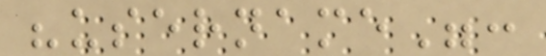"username":
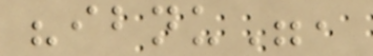"ibnu",
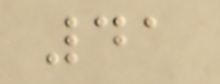41
